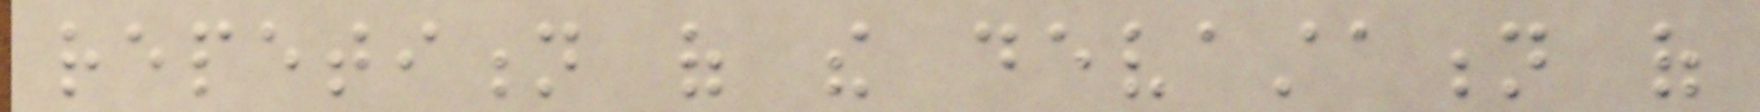repetition of the devastation of
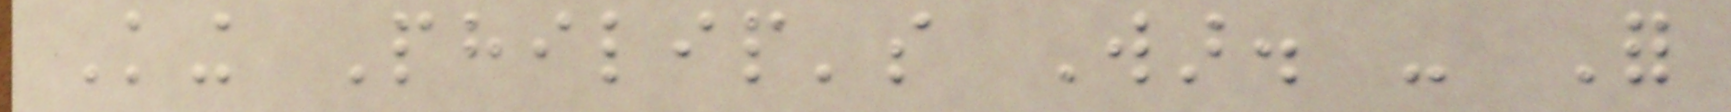King Philip's War. - For
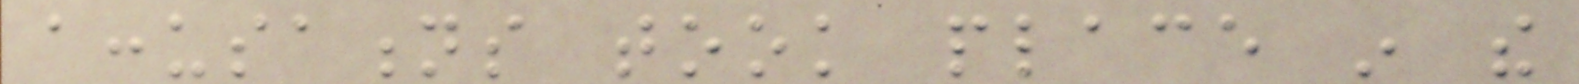accusations took place in the
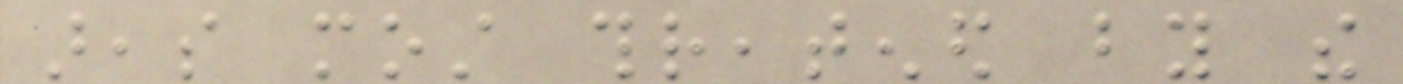areas most threatened by the
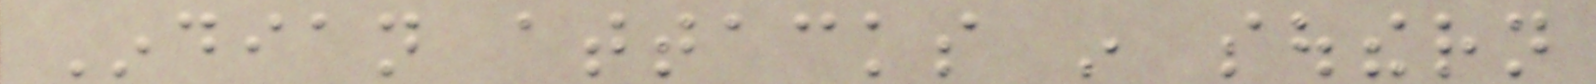Indian attacks in southern
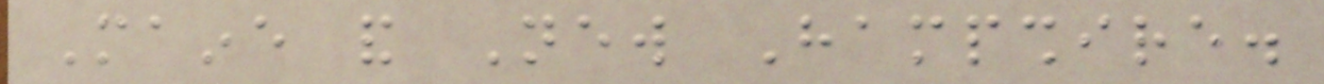Maine and New Hampshire.
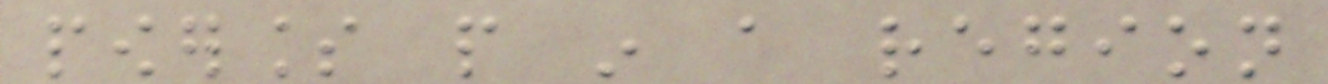powerless people in a region
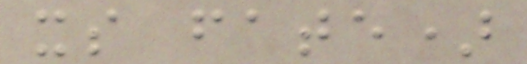its fate)
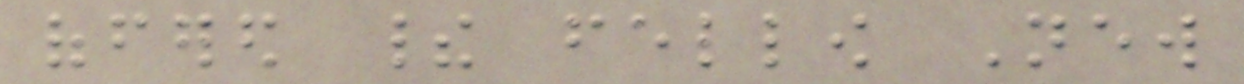offered their fellow New
